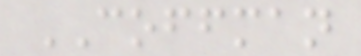COFFMAN
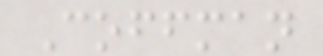Coffman
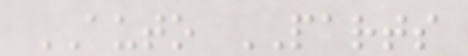AUTO PARTS
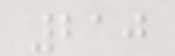210
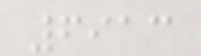6913
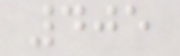405
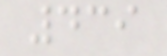439
